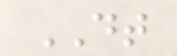DT
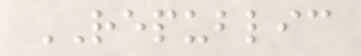REPUBLIC
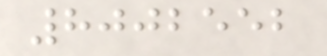8002552
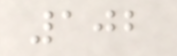102
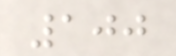100
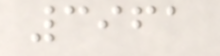3961
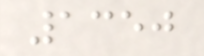1350
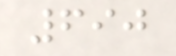690
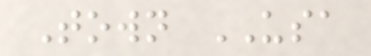Town USA
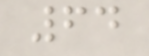64
